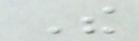The
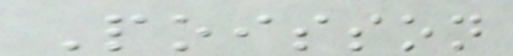Poisson
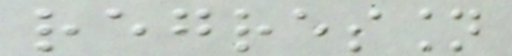regression
